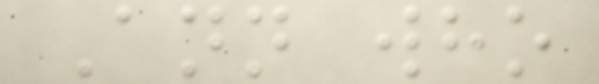Ann who
